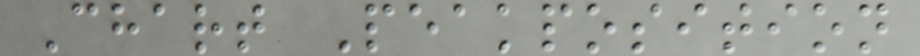Chart Peakposition
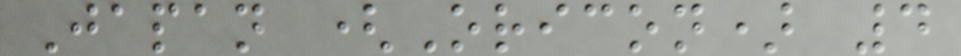Japan (Oricon) 4
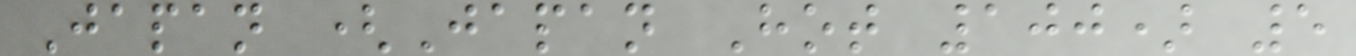Japan (Japan Hot 100) 5
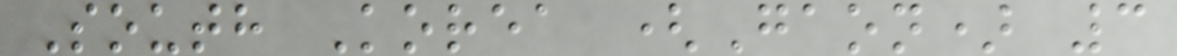South Korea (Gaon) 3
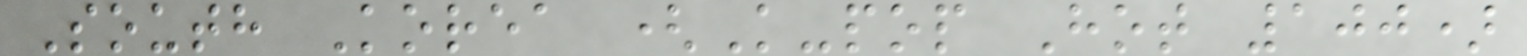South Korea (K-pop Hot 100)
